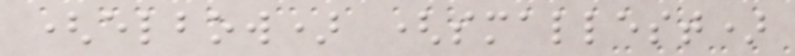(elbow) (smallest)
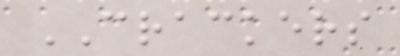CRACKERS
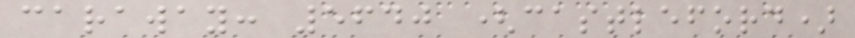caraway: 5640 (castleford)
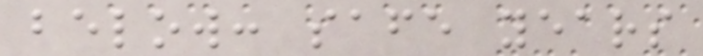below: safe years
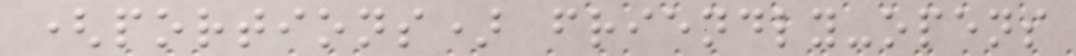(portions) friendly-opens
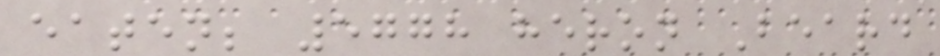eaten; 5778 heron Beard
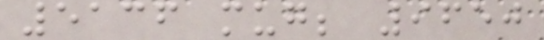5136 mug; 9650
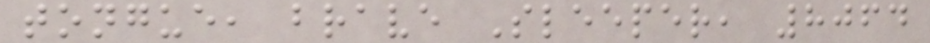tongue, brave Sleeper, 8064
